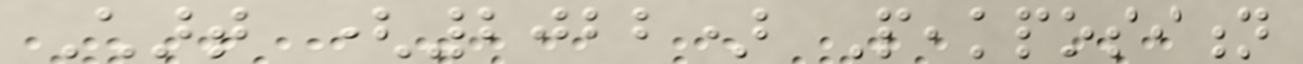Chart (2022) Peakposition
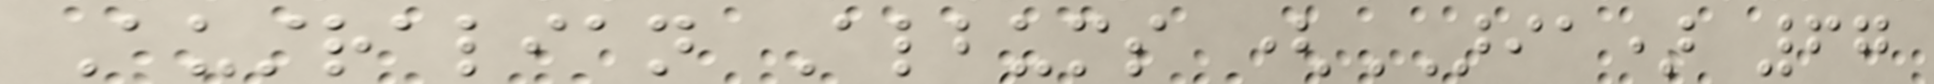Australian Albums (ARIA) 67
